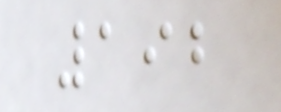192
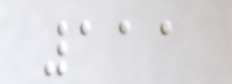111
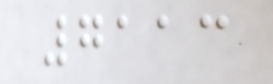7113
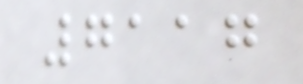7117
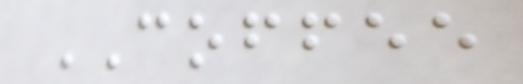COFFEE
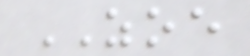ZOE
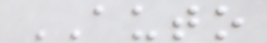AUTO
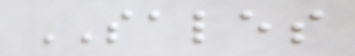SALES
